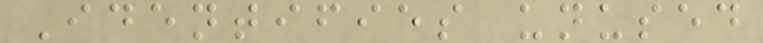Identifies unused
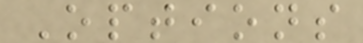Options
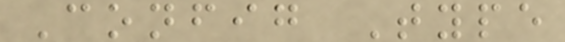Config Type
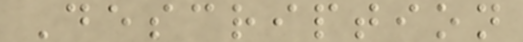Description
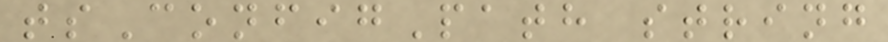tsConfigPath string
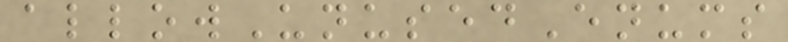allowUnusedEnums
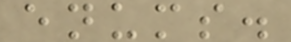enums.
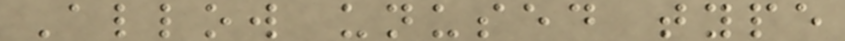Allow unused type
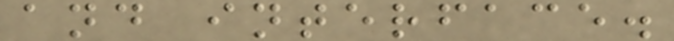and interface.
